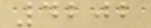4202
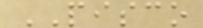PISCO
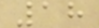18
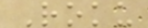Roku
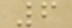6
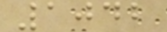1042
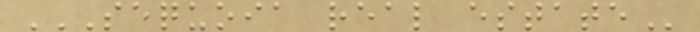SEQUOIA REAL ESTATE
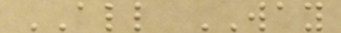ALL WAY
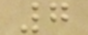7
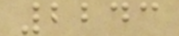2243
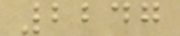2247
